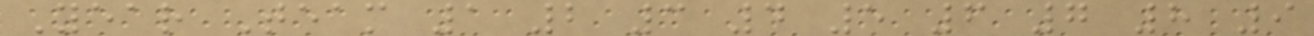Year Team 1 2 3 4 5 6 7 8 9
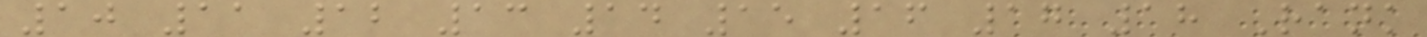10 11 12 13 14 15 16 17 18 Rank
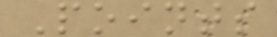Points
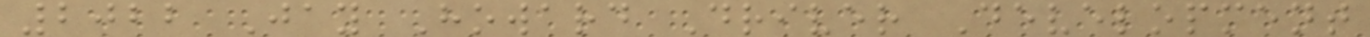2022 Jay Howard Driver Development
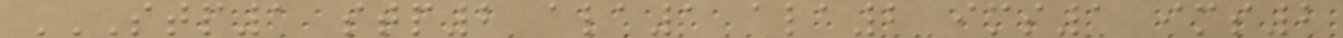STP1 STP2 ALA1 ALA2 IMS1 IMS2
